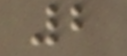2
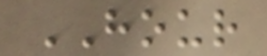HOUR
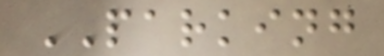PARKING
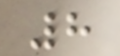8
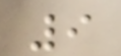9
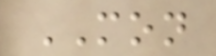MON
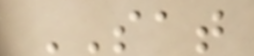SAT
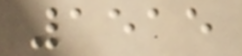1515
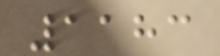1183
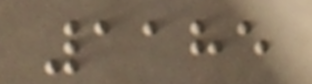1185
